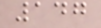147
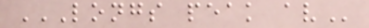LONGS PEAK AV
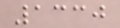1330
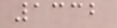1332
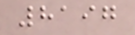8197
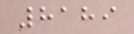8189
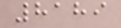8189
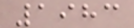1983
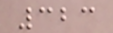323
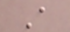A
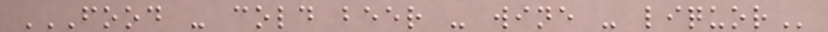FOOD - COLD BEER - WINE - LIQUOR
